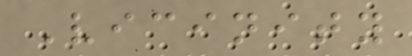Vicinity
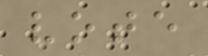vote
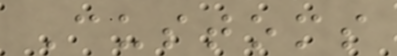Customs
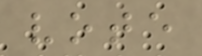vote
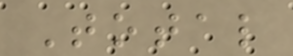Total
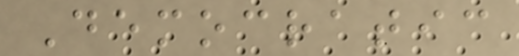Democratic
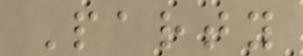Party
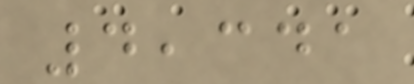4,341
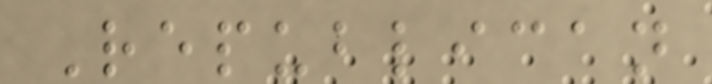Republican
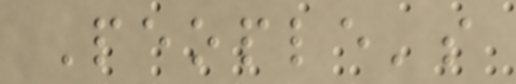People's
